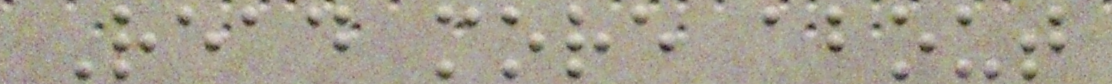Read more about
